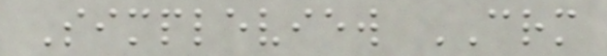Simpleview CRM
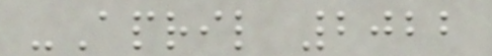-April 2022
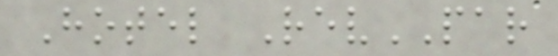Hotel RevPAR
